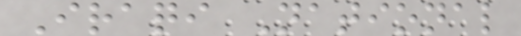Iraqi National
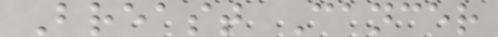Breast Cancer
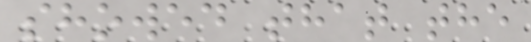showed that the
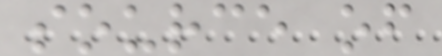source of
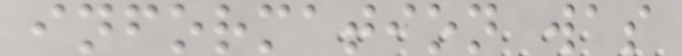information was
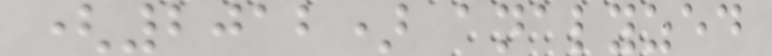(2012) analyzed
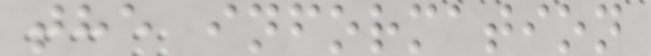the information
